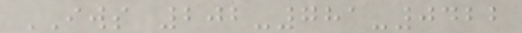IWS 202-781-0422
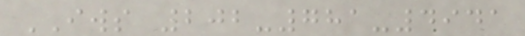IWS 202-781-4941
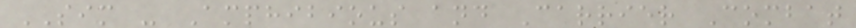SIM - Amphibious and Carrier Combat
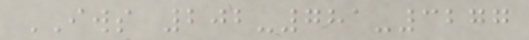IWS 202-781-3277
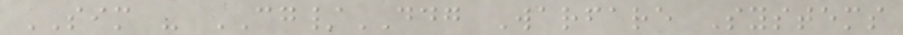SIM - CG/DDG Warfare Systems
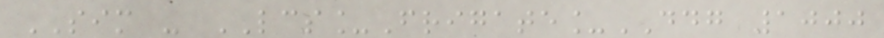SIM - LCS_Frigate_DDG 1000
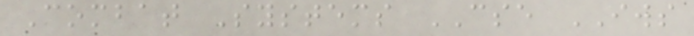Combat Systems CSE IWS
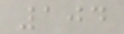104
